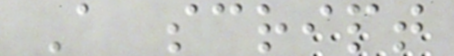A script
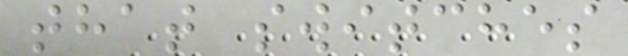that switches
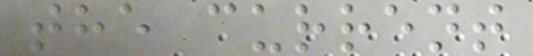the current
